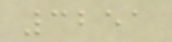3251
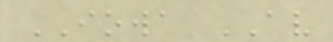IOWA AV
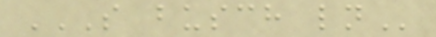S BUSCH LN
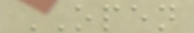OPEN
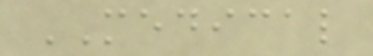MEDICAL
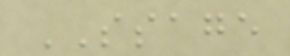SSAGE
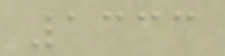1333
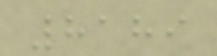8189
